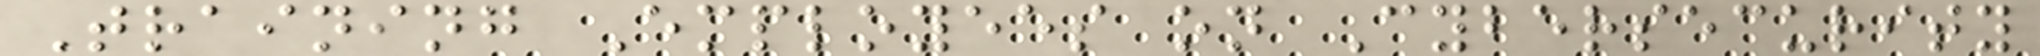Training Employees on Cybersecurity
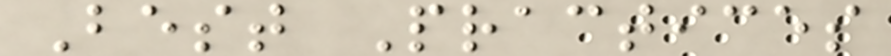Best Practices
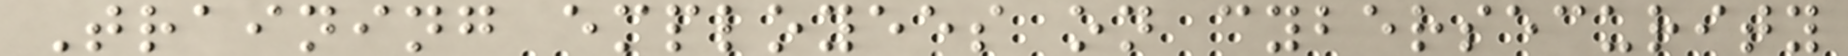Training employees on cybersecurity
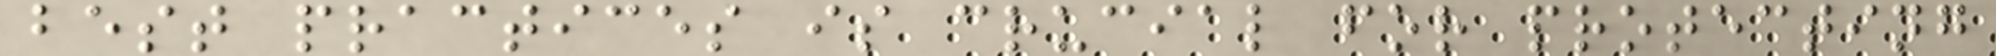best practices is crucial for protecting
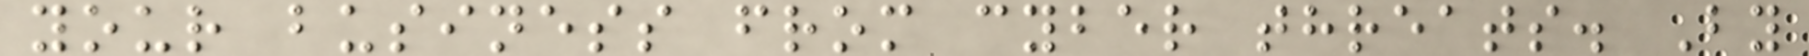your business from cyber threats. By
